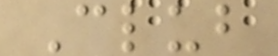Club
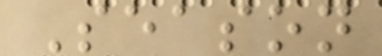Season
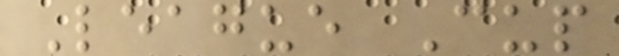League Cup
